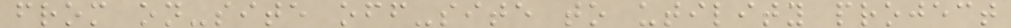from on-site off-site to utility project
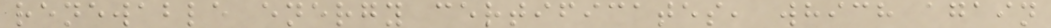renewable energy certificates, which again
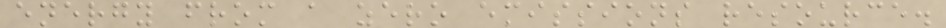energy from a zero emissions resource.
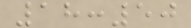18:50
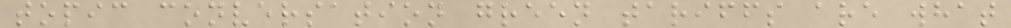topic conversation green tariffs are what
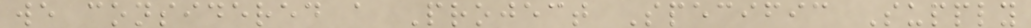we considered a Project Specific Supply
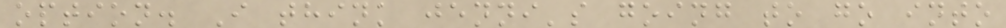option. I think jenni's going to go into
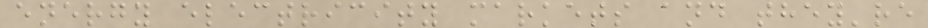energy electricity markets and they're
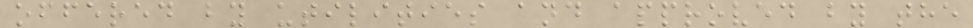offered by utilities and approved by the
